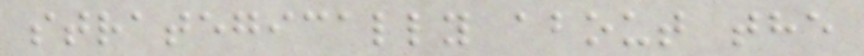strategically about the
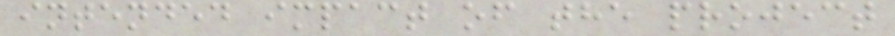intended impact of the project
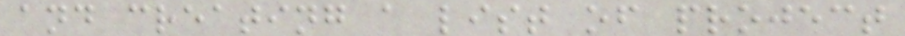and creating a list of project
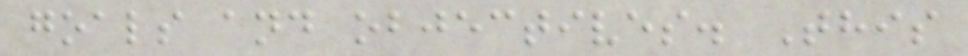goals and objectives. This
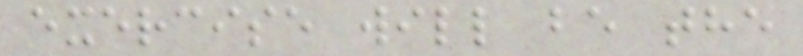exercise will be the
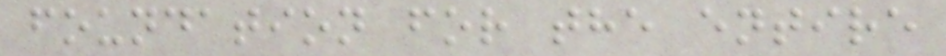foundation for the entire
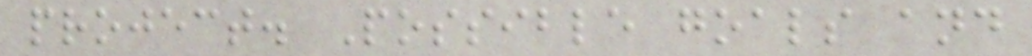project. Possible goals and
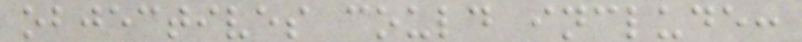objectives could include:
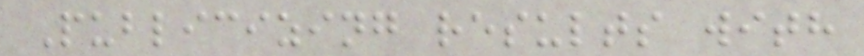Publicizing results with
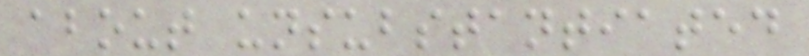about unsubstantiated
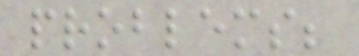problems;
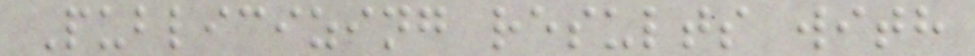Publicizing results with
